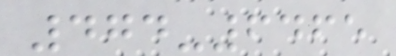474-6465
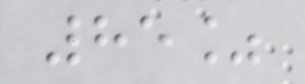85%
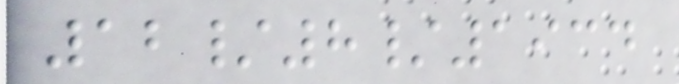12/8/1934
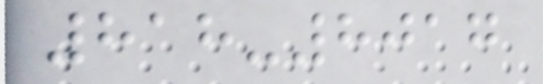818-8017
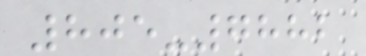805-7882
